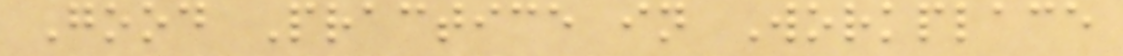Good Practice in Workplace
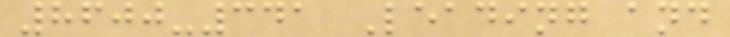8600-341 Leading and
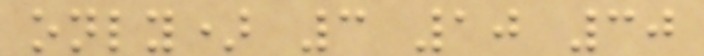only) 3 10 30
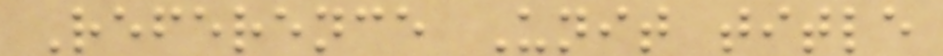Reference Unit title
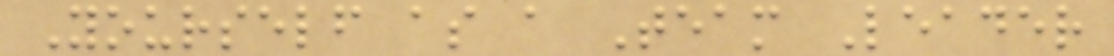Yourself as a Team Leader
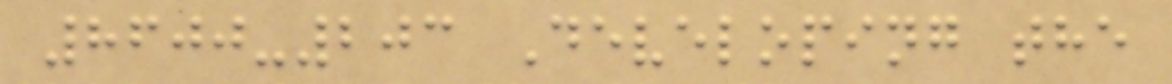8600-203 Developing the
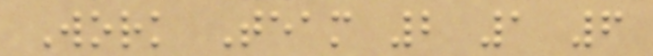Work Team 2 1 6
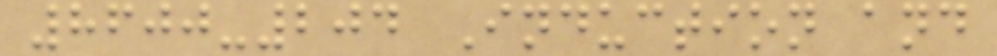8600-204 Induction and
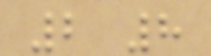2 8
